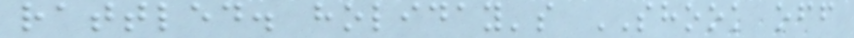rattled. holiday's SHOOK off
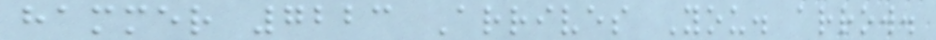hammer 7223 Arrives You. arrow.
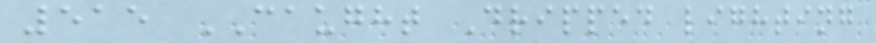515 CAUGHT Dripped lighting
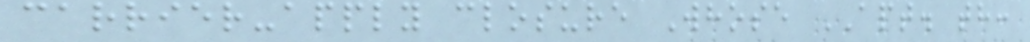carrier-apply closure Whose APT. th:
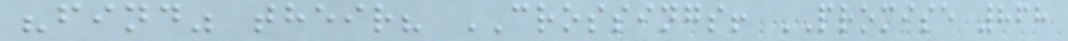"find" their? CROSSINGS! PROMISE 868
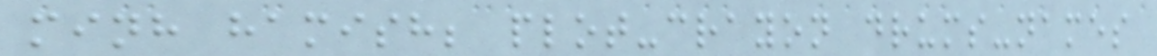minh hamish; plot-crayon drums-names
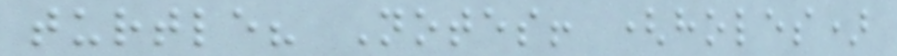turtle? Notes! (holes)
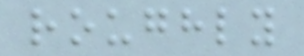roughly
